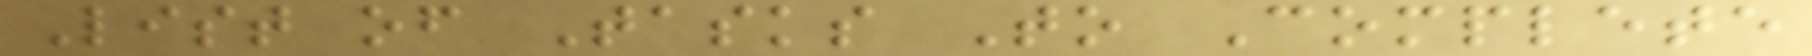List of Tasks To Complete
